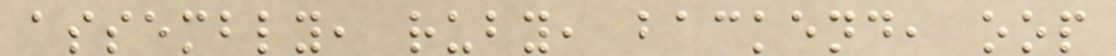assembly, ruby, backend, oop
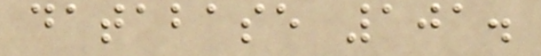database 101.
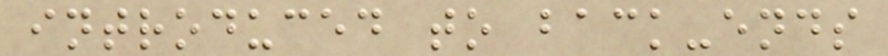introduced to back-ends
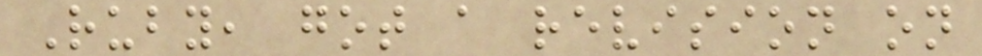Ruby, got a revision on
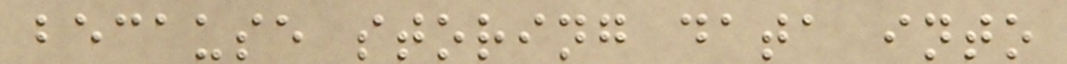because storing data into
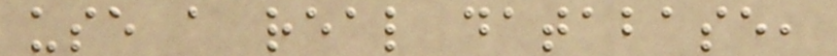use a real database,
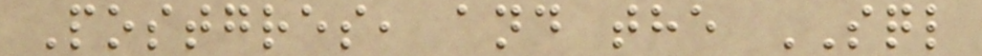Postgres, and the SQL
